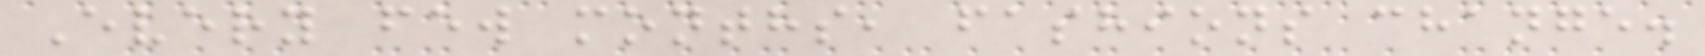Every few months, fashions change.
